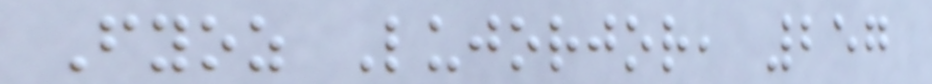Fyoz Lujorjor, 257
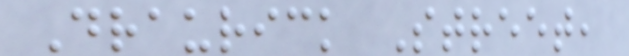Draurick Street,
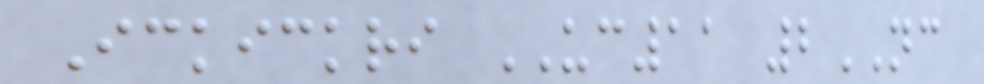Ickickri UC11 2NC
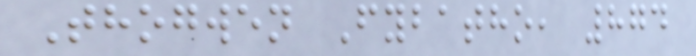Thogwen Fybatho, 874
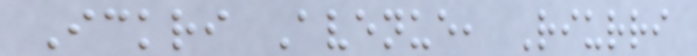Ickri Avenue, Riurri
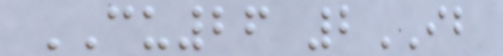CU26 2IB
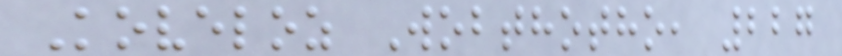Koveloz Wobthotho, 227
